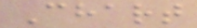Chart
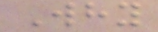Why
